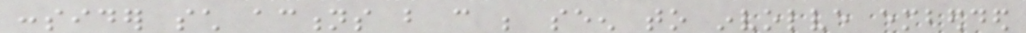consider such actions but can be seen to involve embedded
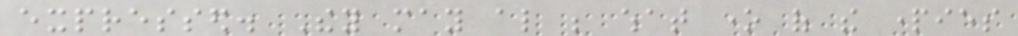expressed. They may also be what one of the parties
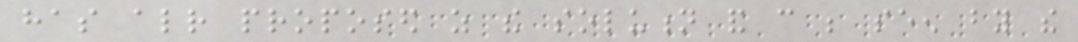has already proposed as the solution and can be seen by the
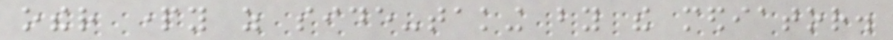other party as side-taking by the mediator.
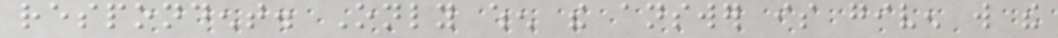respondent. Only when the answer is given will the
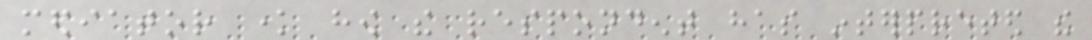mediator know how the respondent has interpreted the
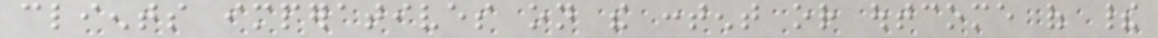clients imperatives on the content or outcome of their
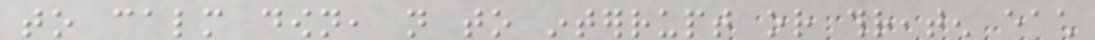to calm down, not to interrupt or threaten each
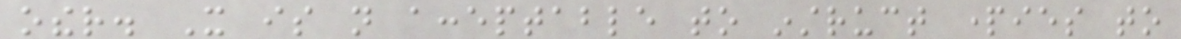other. It is not acceptable to instruct parties to
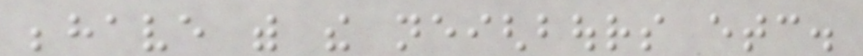behave with the neighbours etc.
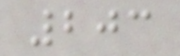203
